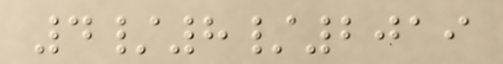4/8/2019
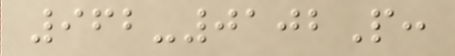962-0102P:
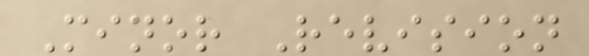Minor Revision
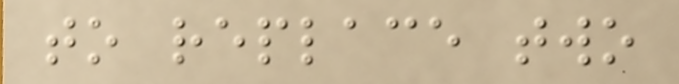to replace two
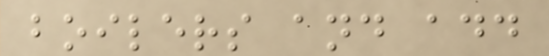boilers and add
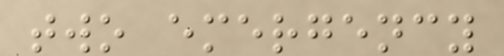two emergency
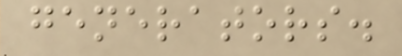generators.
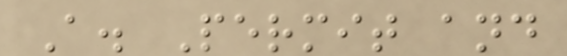A. Permit and
